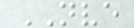NVE
